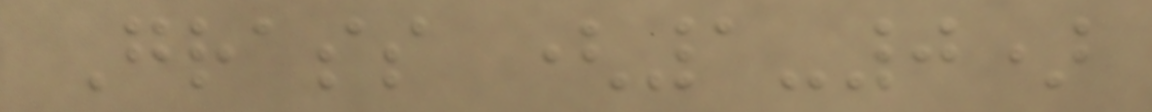Grass (1-0)
